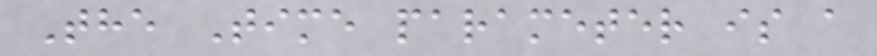The Time parameter is a
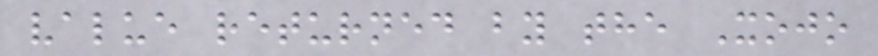value returned by the Xojo
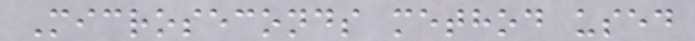Microseconds method used
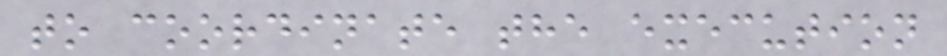to coordinate the execution
